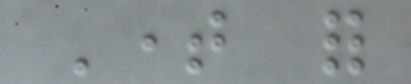Time for
